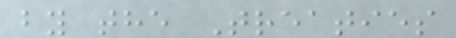by the Treaties
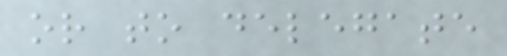or to delegate
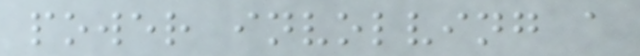power involving a
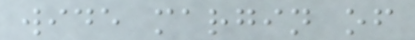wide margin of
